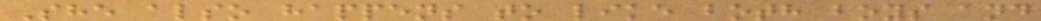She also happens to like both boys and
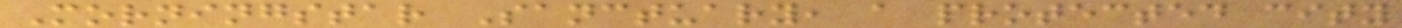Morningstar Sanctuary, a protected city
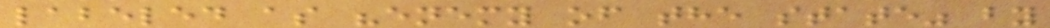labeled as "enemy of the state" by
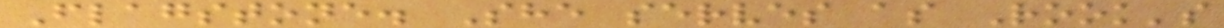Flagstone. She serves as Rook's
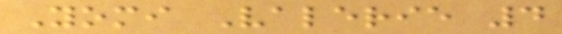Yomi Valerie 4
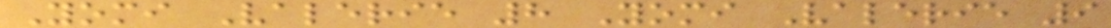Yomi Valerie 8 Yomi Valerie 9
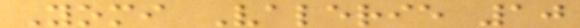Yomi Valerie 10
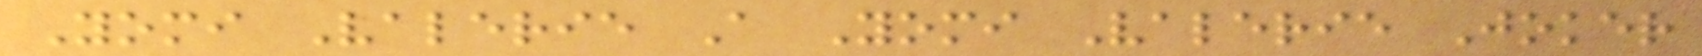Yomi Valerie A Yomi Valerie Joker
